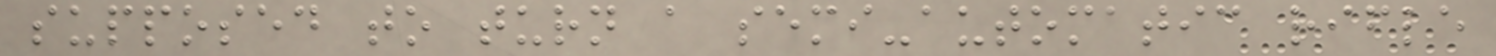supposed to turn a semi-automatic rifle
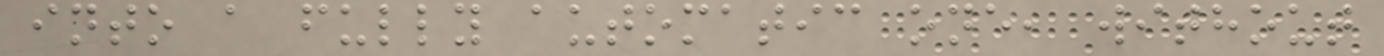into a fully automatic one, without
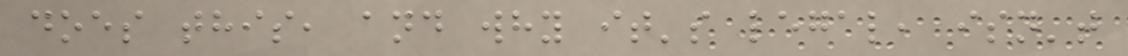does this, and why it's legal, isn't
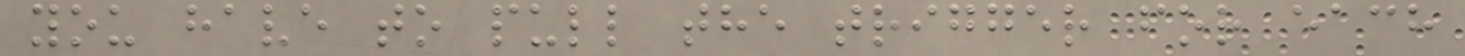you have to pull the trigger for each
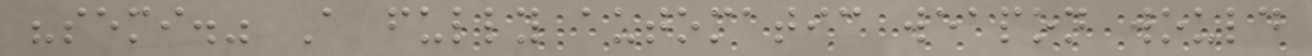"semi." A fully automatic weapon would
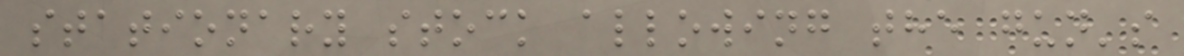stationary stock allowing the gun's
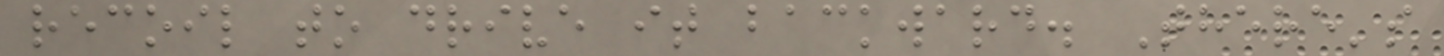recoil to drive it backward. There's
